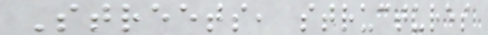Streets, structures
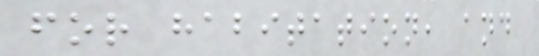for habitation, and
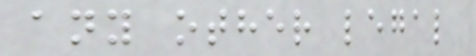any other legal
